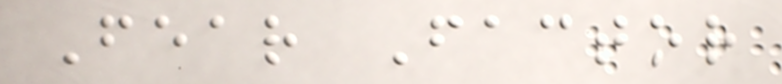Fear Factor
